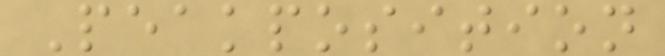Peakposition
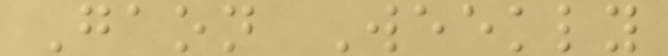Gaon Weekly
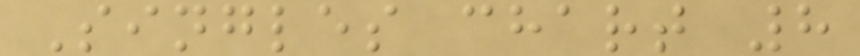Singles chart 8
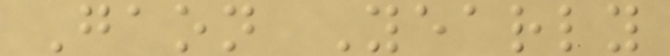Gaon Yearly
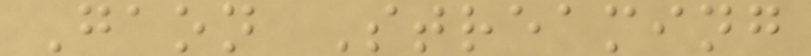Gaon Streaming
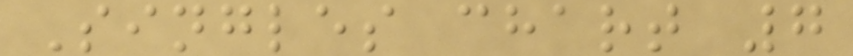Singles chart 7
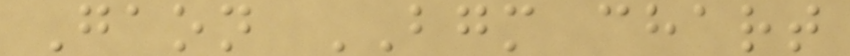Gaon BGM chart
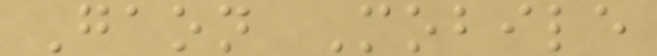Gaon Mobile
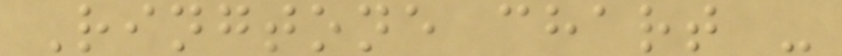Ringtone chart -
